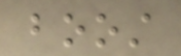boost
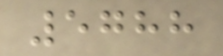5788
